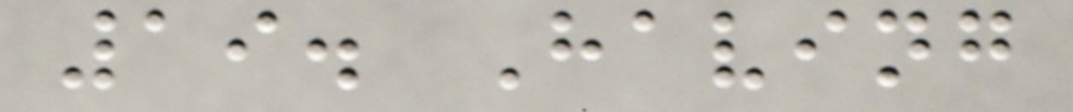19. Having
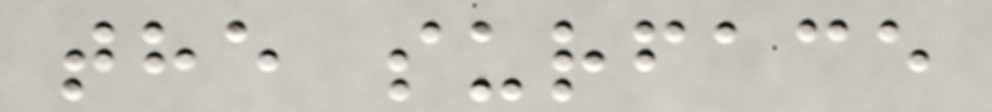the surface
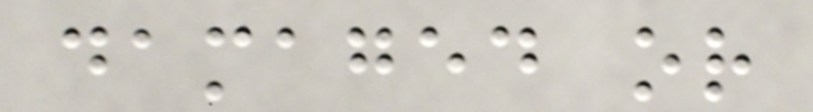damaged or
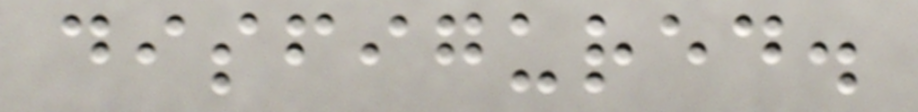disfigured.
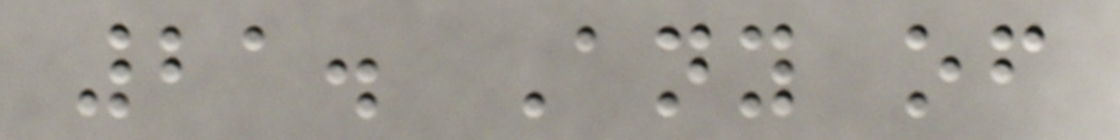21. Any of
